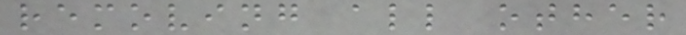removing all other
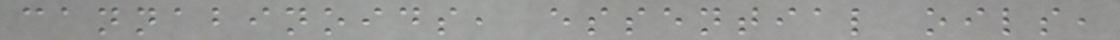cannabinoids, essential oils,
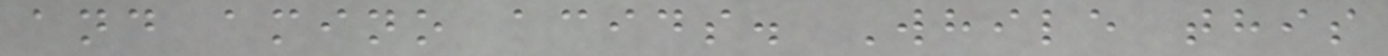and amino acids. While this
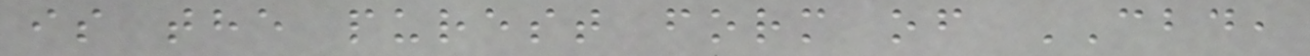is the purest form of CBD,
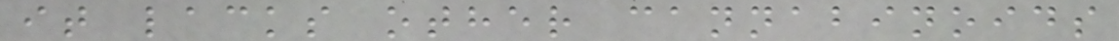it lacks other cannabinoids
